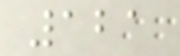121
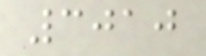3010
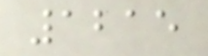1215
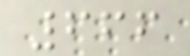666
